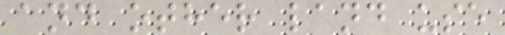and other land use
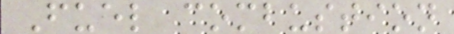Fuel combustion
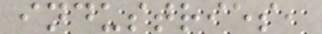industries,
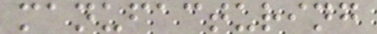manufacturing
